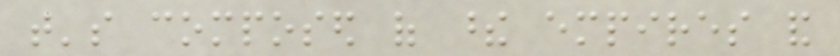that's composed of these empires and
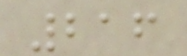216
